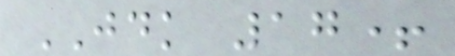JDK 17+
